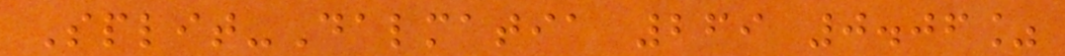Split-Dalmatia 269 0.06%
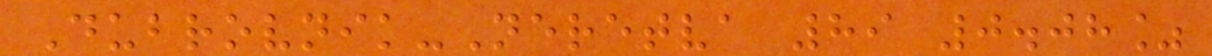Dubrovnik-Neretva 89 0.08%
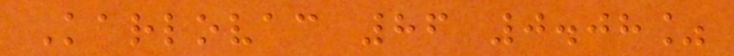Karlovac 86 0.08%
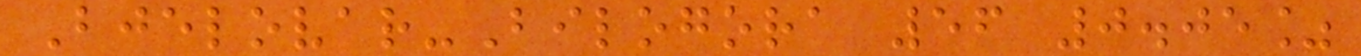Bjelovar-Bilogora 56 0.05%
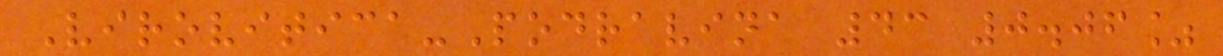Virovitica-Podravina 43 0.06%
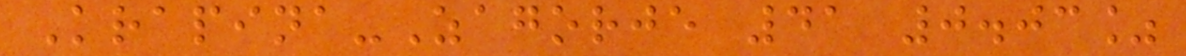Krapina-Zagorje 41 0.03%
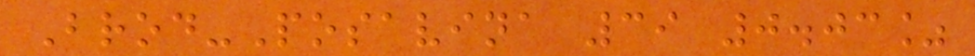Brod-Posavina 39 0.03%
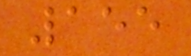155
